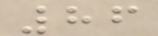86
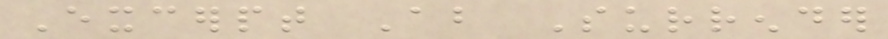Excerpt About Surrender
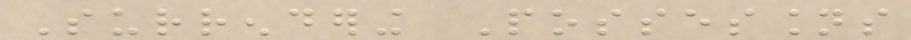Surrendering Possessions
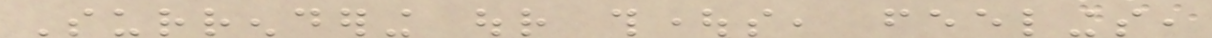Surrendering our thoughts, feelings,
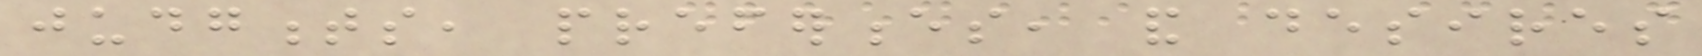judgments, preferences, and desires
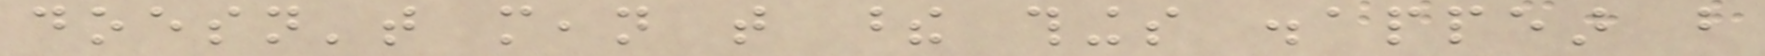doesn't mean that these things disappear but
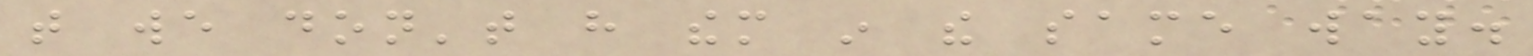that we don't have them in the same way.
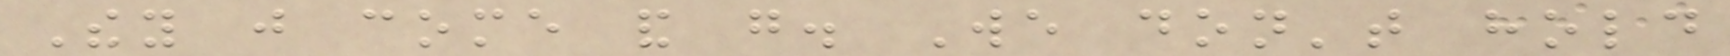They just come and go. We don't hold
